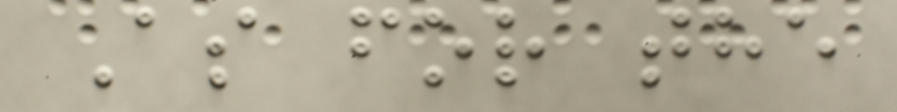As for the
